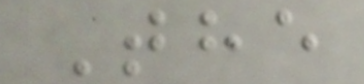The
